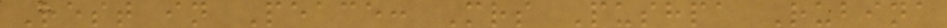Rest in Peace: Mrs Pushpa Rubina
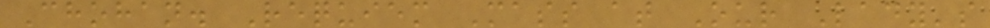Chohan. Requiem Mass at Our Lady's
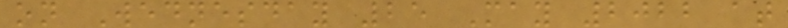on Wednesday 25 May 2022 at
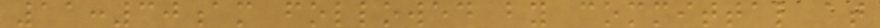11:30am followed by committal at
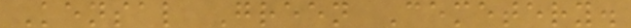Kensal Green Cemetery.
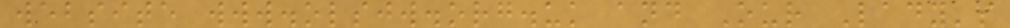website www.olsjw.org.uk and Our Lady's
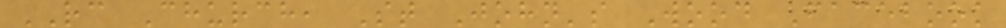RC Church, St John's Wood Facebook
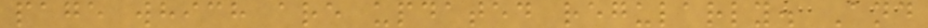page which are updated regularly. And
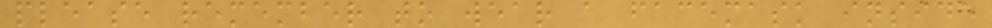please remember to wear a facemask inside
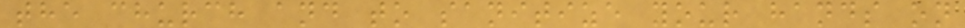the church and to sanitize your hands on
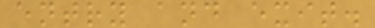entry and exit.
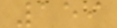159
